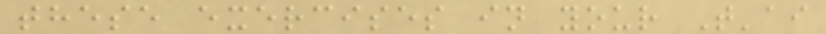these exercises in your T'ai
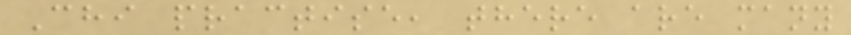Chi practise, there are many
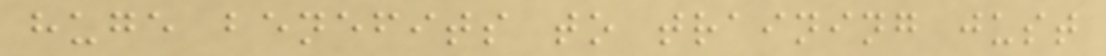huge benefits to training just
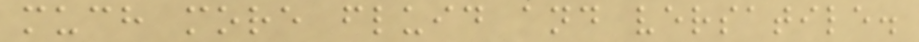much more fluid and versatile.
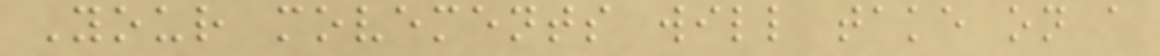Your movements will take on a
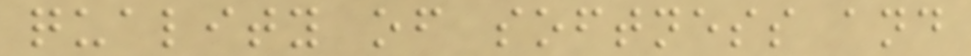quality of softness and
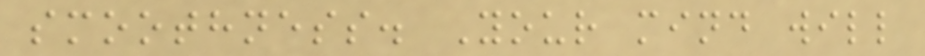smoothness. Your mind will
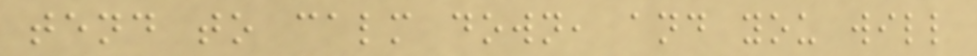tend to calm down, and you will
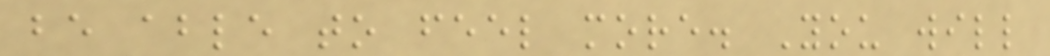be able to feel more. You will
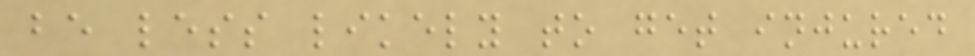be less likely to get injured
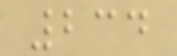234
